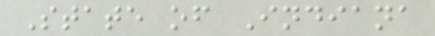State of Indiana
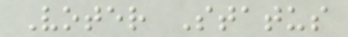Voter Status
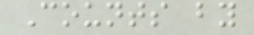Counts by
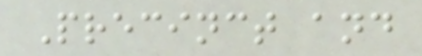Precinct and
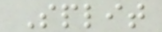Split
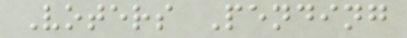Voters Pending
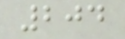204
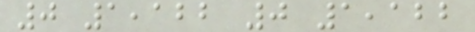0 1,122 0 1,122
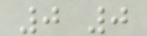0 0
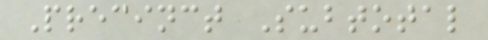Precinct Subtotal
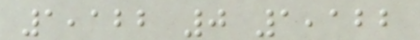1,122 0 1,122
